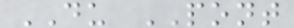DU PONT
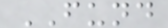FUND
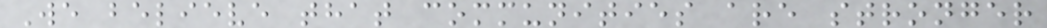We believe that communities are stronger
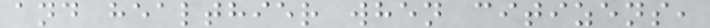and healthier when citizens,
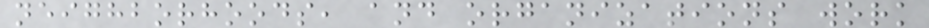neighborhoods, and organizations work
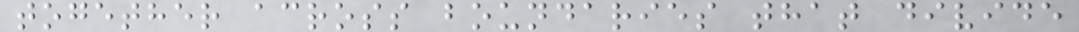together across boundaries that divide
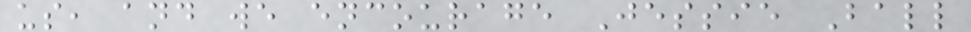us, and we encourage Jessie Ball
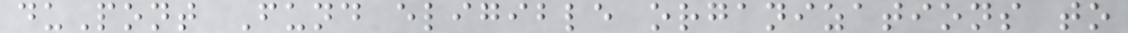duPont Fund eligible organizations to
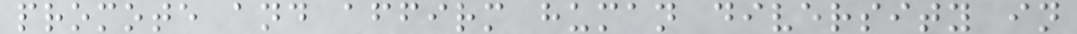promote and affirm human diversity in
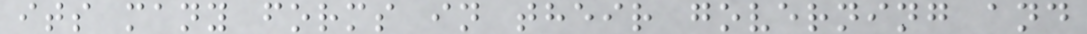its many forms in their governing and
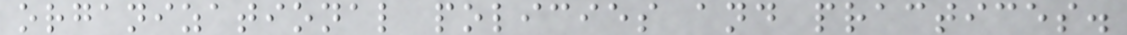organizational policies and practices.
